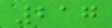217
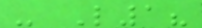- L1?
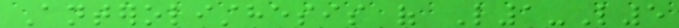Anterolisthesis of L1-L5
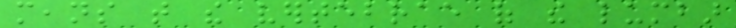means that the vertebrae of the lumbar
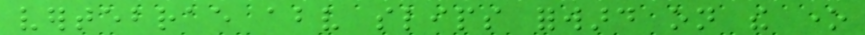vertebrae above slips forward on the one
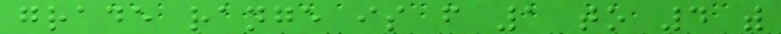grade range is from 1 to 4 with
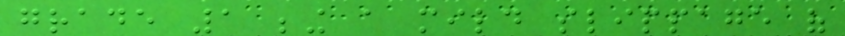grade 1 being a mild slippage of
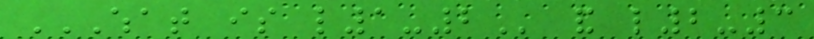WHAT IS L1-2 and l2-3
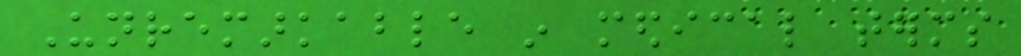Unremarkable in medical terms
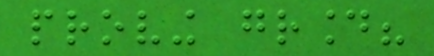proving ground?
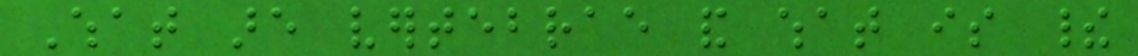What are vertebrae and what is their
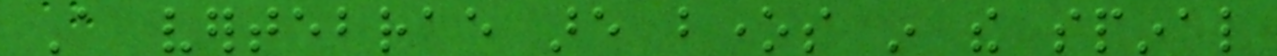A vertebrae are bones in the spinal
